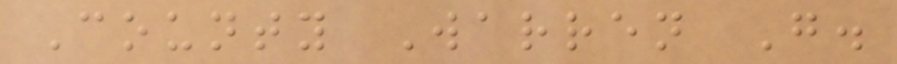County Warren G.
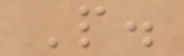P.
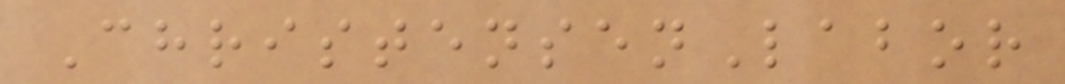ChristensenLabor
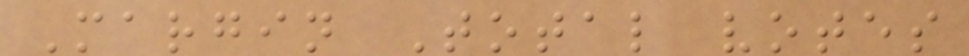Margin Total votes
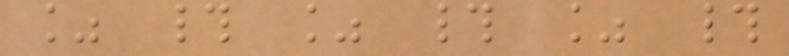% # % # % #
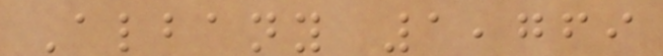Albany 1,769
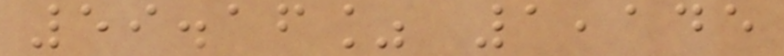59.16% 1,145
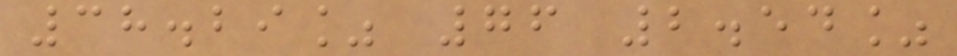38.29% 76 2.54%
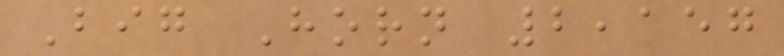Big Horn 2,157
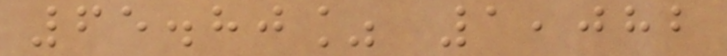65.80% 1,082
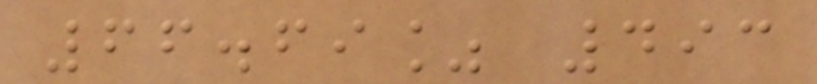66.69% 493
